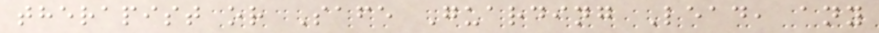therapist or Safe Guarding Lead, any
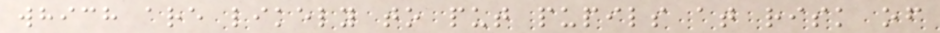which are likely to put pupils at risk of
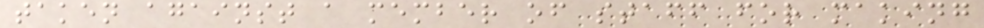taken against a member of staff for making
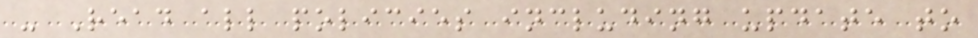- Read all policies including update to
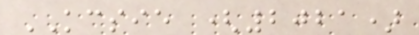KCSIE (2021)
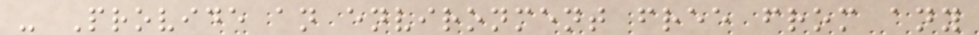- Provide an environment free from any
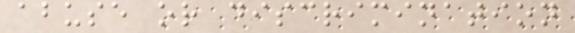abuse or discrimination
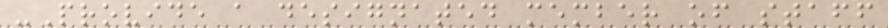-Provide a designated member of staff
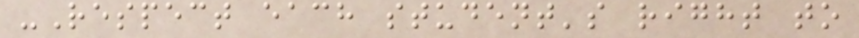-Respect each student's right to
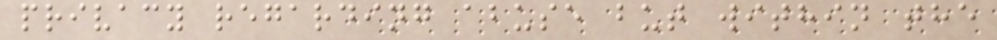privacy regarding abuse but within the
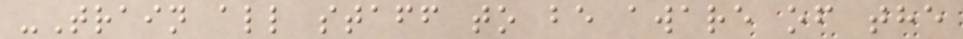-Train all staff to be aware of the
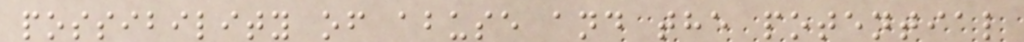possibility of abuse and the potential
